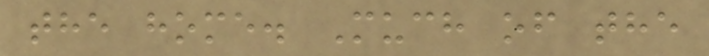the home. Much of the
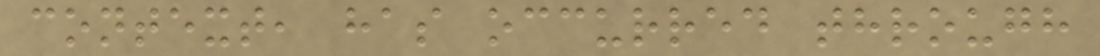context, has occurred through
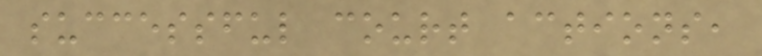successful court actions,
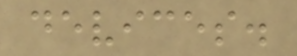devices.
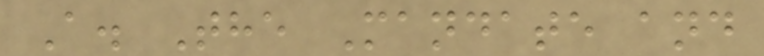A. The Mandate and
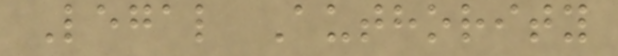Legal Authority
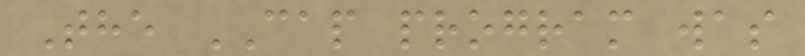The CAP program was
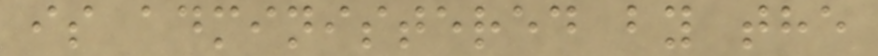is administered by the
